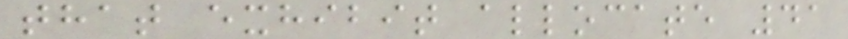that exhibit allocate 41
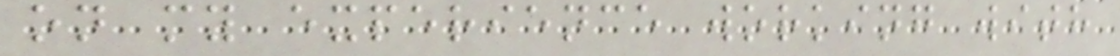on my experience working with
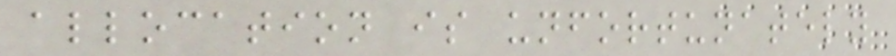allocation is unfortunately
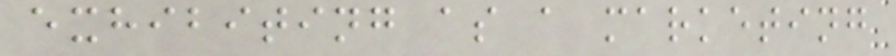exhibiting as a marketing
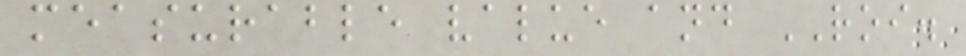measurable value and ROI.
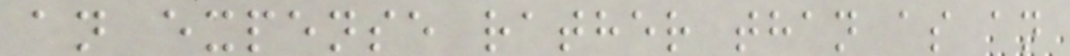an expense rather than as an
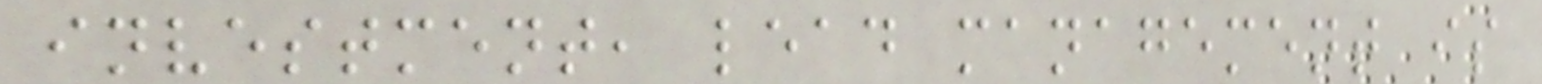investment, lead management is
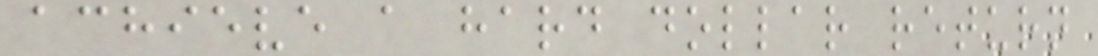achieve a hard dollar return
